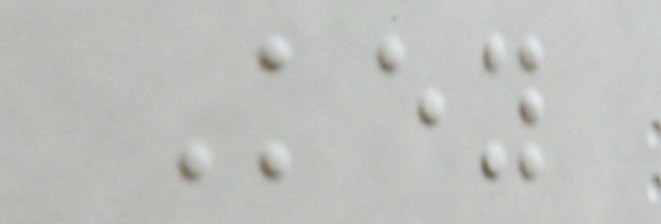Key
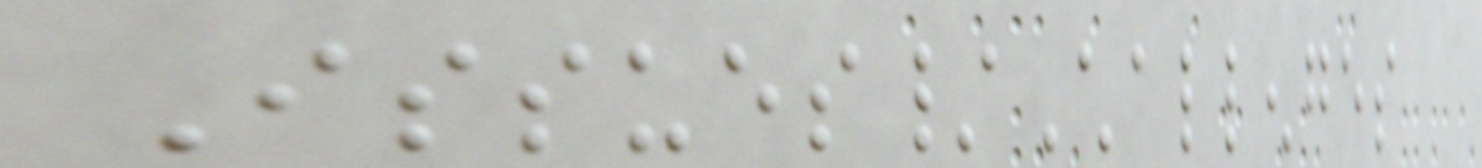Issues/Challenges
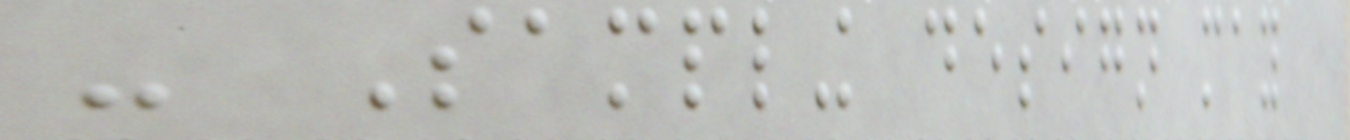- Sampling design may
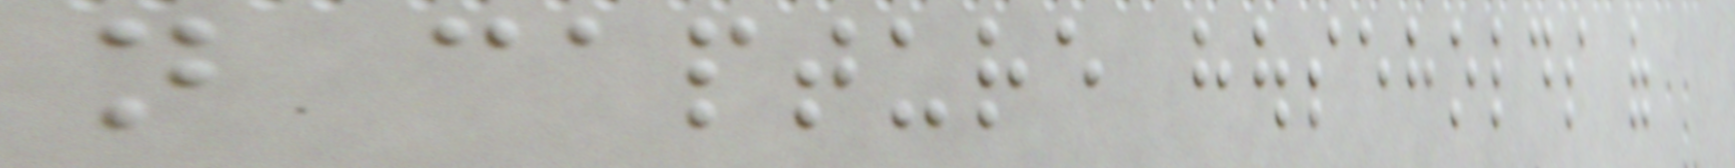not capture households of
